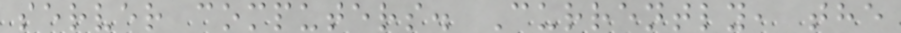server computers. Currently, the
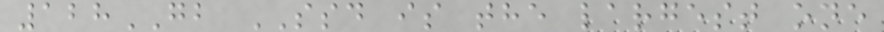128GB SSD is the largest one
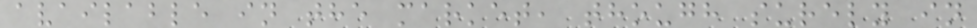available in the market, though surely in
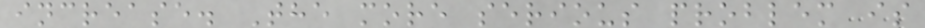increase. The more serious problem is
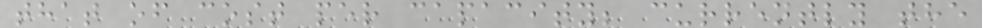that of cost per capacity; currently the
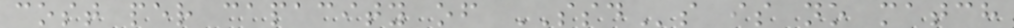cost per capacity of SSDs is no match
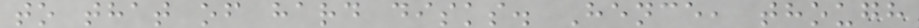to that of hard disks. Hence, though
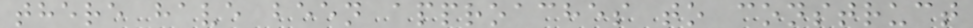there have been approaches to construct
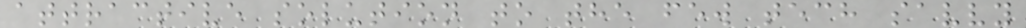attractive solution to the few tech savvy
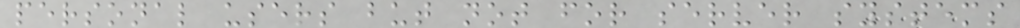personal users but not for server systems
